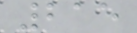215
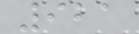921
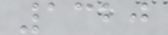1320
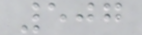507
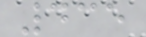435
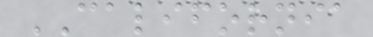CALIFORNIA
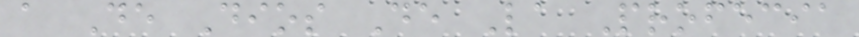a De Dios De La Profecia
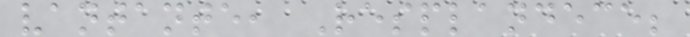vantante, Resplandece;
